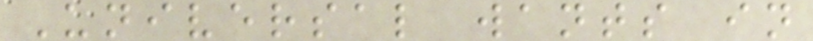Universal wants in
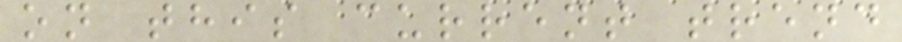on this current trend
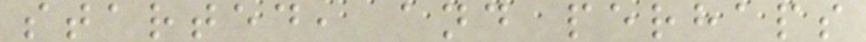started, and perhaps
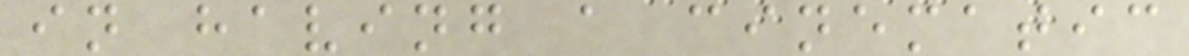in having a cinematic
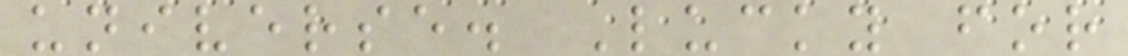universe. Lucky for
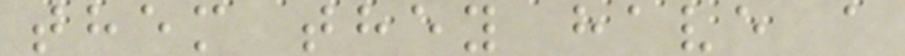them they have a
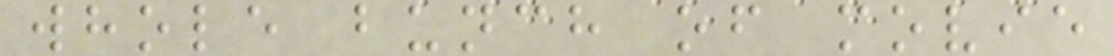whole bunch of movie
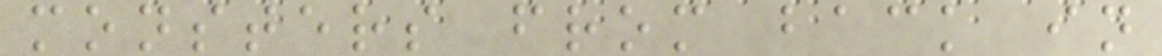monsters from back in
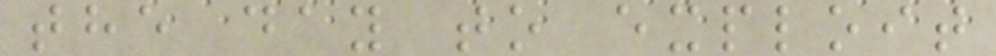the day to exploit
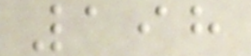198
